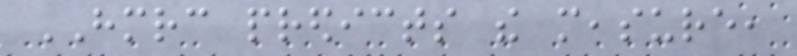HMRC predicts the measure,
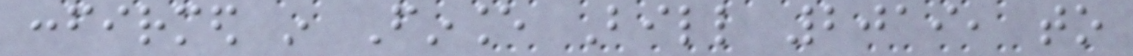confirmed in Finance Bill 2019, to
